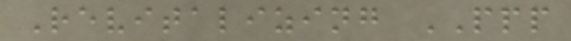Revitalizing PPP
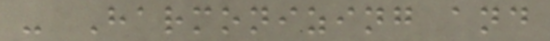- Harmonizing and
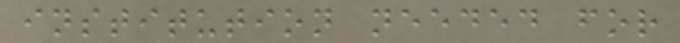institution needed for
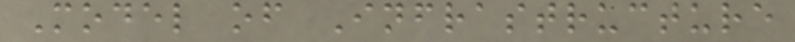Model of Infrastructure
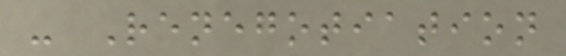- Renegotiation
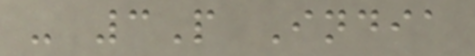- 3P India
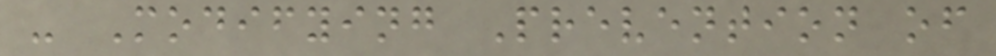- Modifying Prevention of
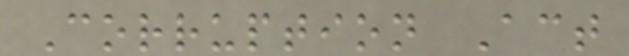Corruption Act
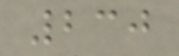230
